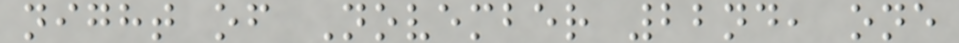night of November 22nd, one
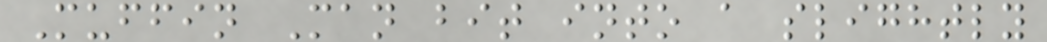Muffin Man bit into a slightly
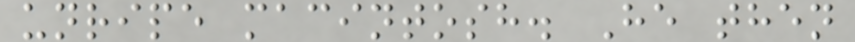unripe macintosh. He then
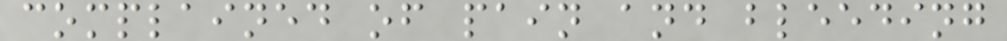complained of pain and bleeding
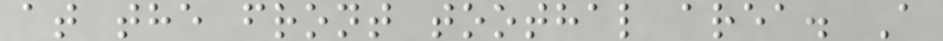at the front toothal area. A
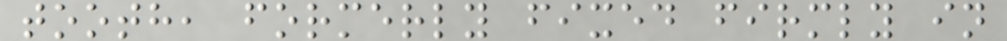tooth, formerly fixed firmly in
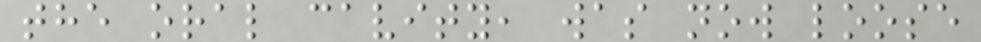the oral cavity, was now loose
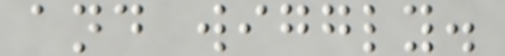and wiggly.
